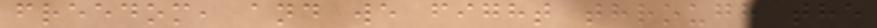freedom, and we fight through the
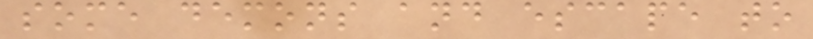some demons and escape to
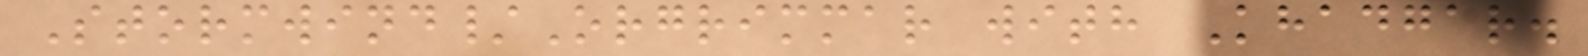Stormwind/Orgrimmar with Khadgar.
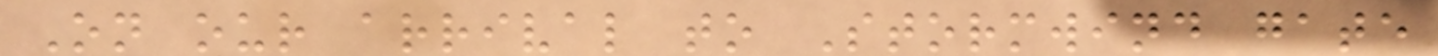On our arrival to Stormwind gate
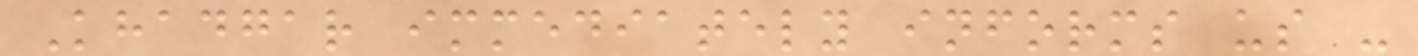Khadgar immediately informs us -
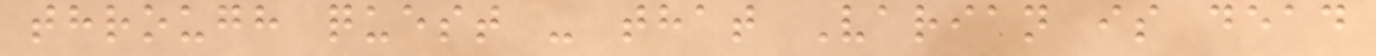through quest - that Varian is dead
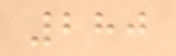280
